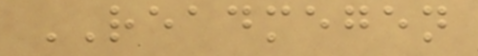READMEGEN
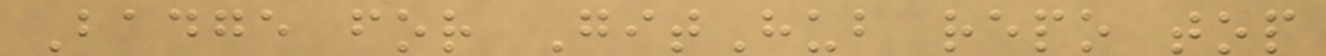Badge for GitHub repo top
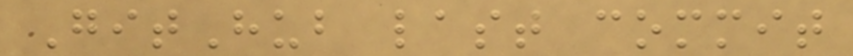GitHub last commit
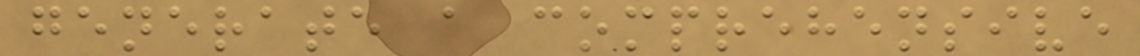generate a comprehensive
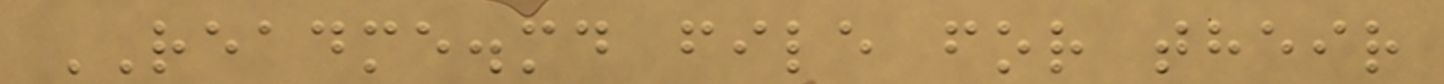README.md file for their
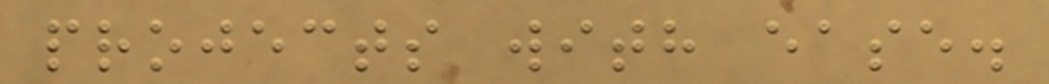projects with ease.
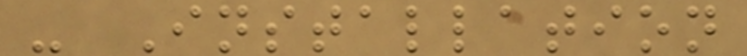- Installation
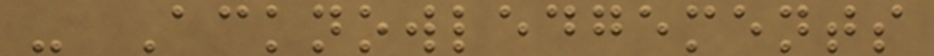- Acknowledgements
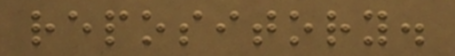repository.
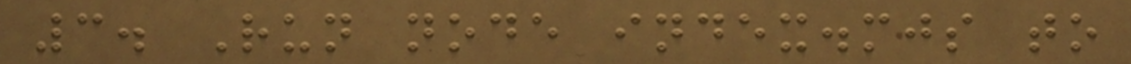3. Run node index.mjs to
